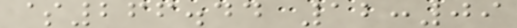$266.44 12:09
